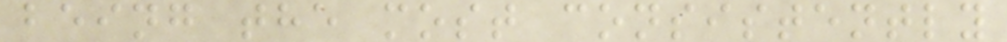being the most consistently
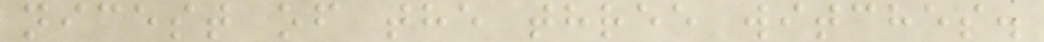nicest of the three witches.
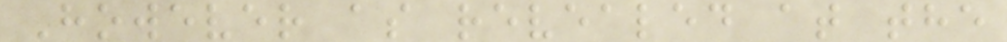However as revealed at the
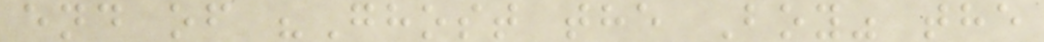end of "Ghost the Boy" the
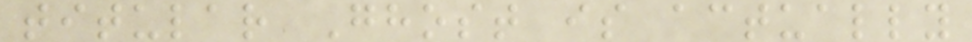titular Ghost is actually
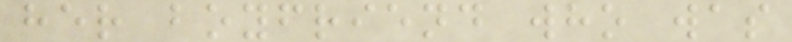her boyfriend who was
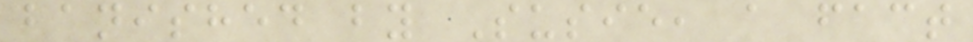banished by Susie, a fact
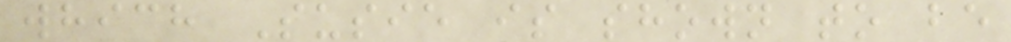which Susie is shown to be
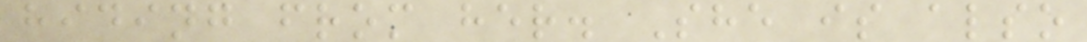hiding from her. She is also
